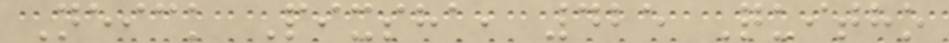Neick Pixsha, 425 Quitho
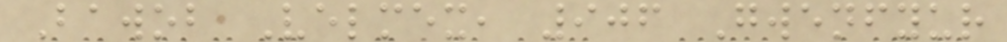Bawob Velmex, 906 Gwenfyur
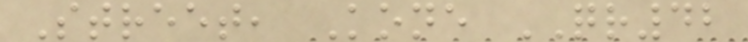Street, Kone QR42
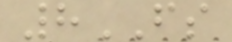8FS
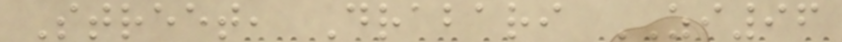Street, Drabari ZI96
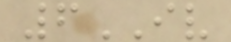6IV
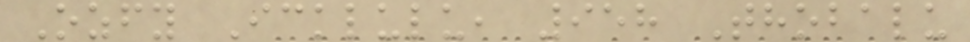Ozfy Icklulu, 958 Thobalu
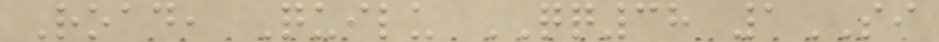Road, Quilu QQ38 1SI
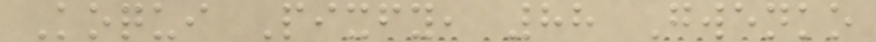Koqui Pixfy, 88 Gwenko
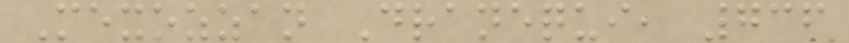Mexozzan Dranequi, 736
